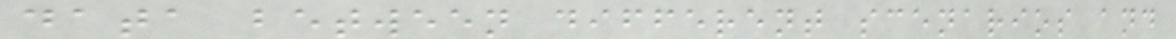data between different scenarios and
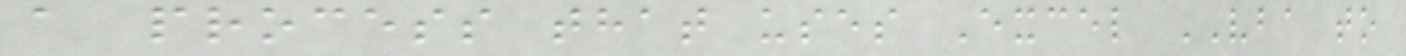a process that uses Excel VBA to
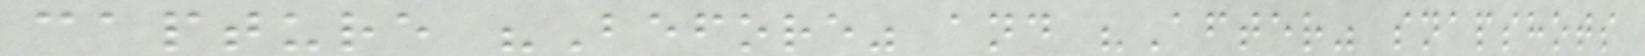capture "Before" and "After" snapshots
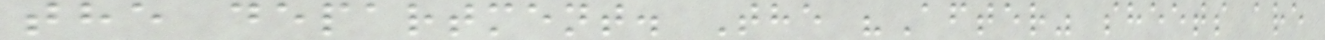the department. The "After" sheets are
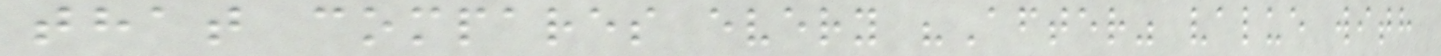that compares every "After" value with
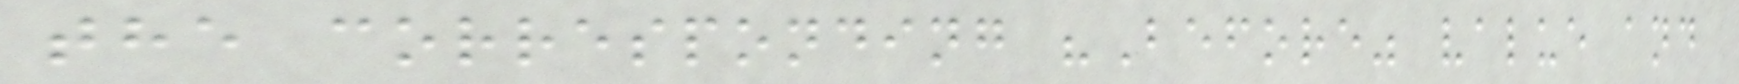the corresponding "Before" value and
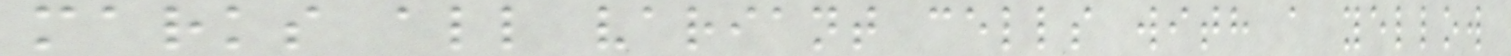marks all variant cells with a yellow
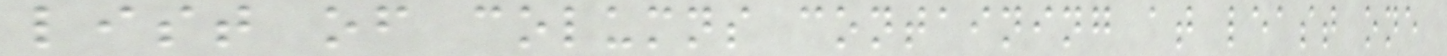list of columns containing at least one
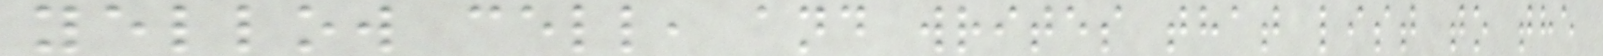yellow cell, and writes that list to the
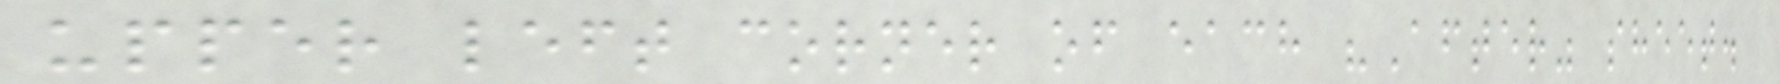upper left corner of each "After" sheet.
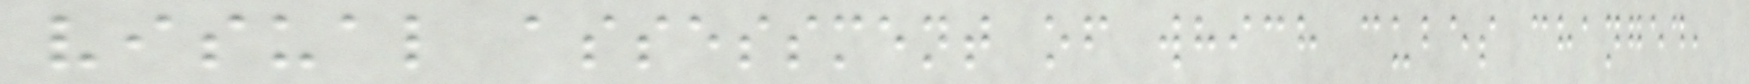visual assessment of which cubes changed,
